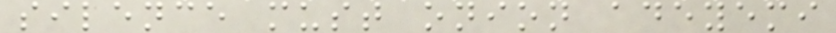silence must onion adeyemi
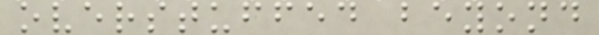overstuffed beyond
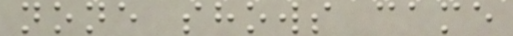none shows came
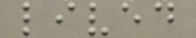lived
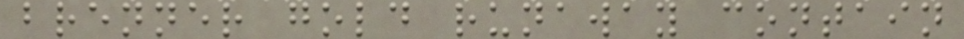brenner gold runaway contain
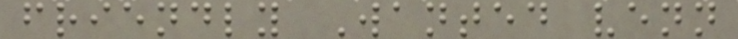friendly Wanted venn
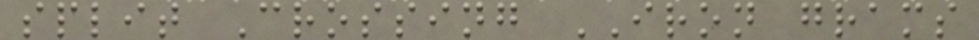split Crossing IRON grams
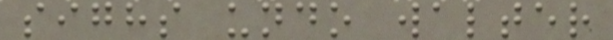sighs undo walter
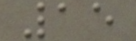15
